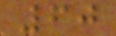60
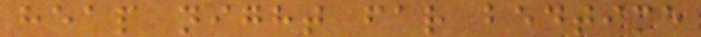heap night far bedtime
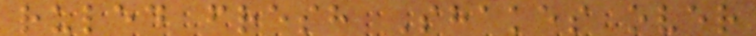ruled fresh Shakes over
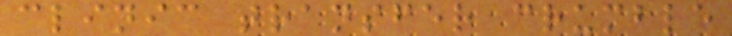clinic transfer crumble
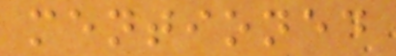mentioned
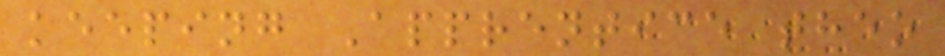keeping Apprentice theo
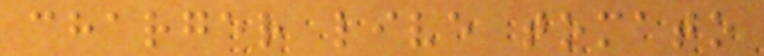charger live tomato
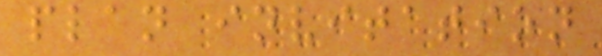plan invitation
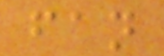fan
